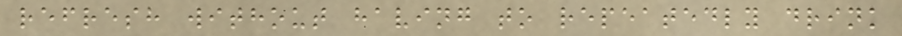refresh without having to repeatedly drink
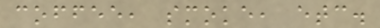coffee, smoke, etc.
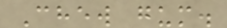Chew gum.
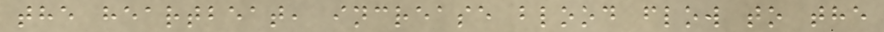the heartbeat, increase blood flow to the
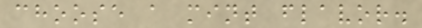choose a mint flavor.
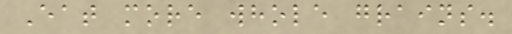Eat more whole grains.
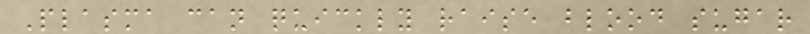Plasma can quickly raise blood sugar
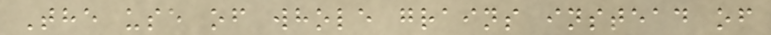The use of whole grains instead of
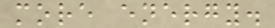more energy.
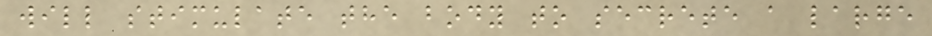will stimulate the body to secrete a large
